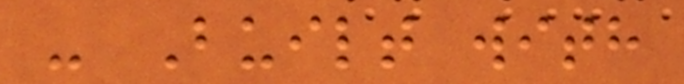- Built with
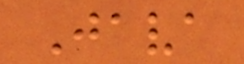Java
